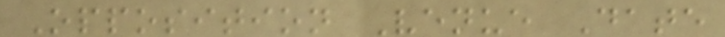Opposition Venue Date
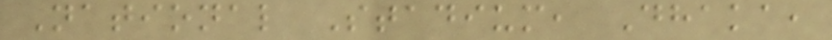National Stadium, Dhaka,
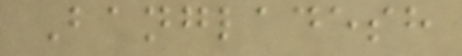Bangladesh
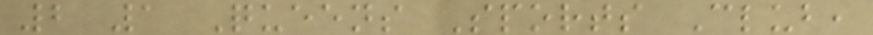2 1 Queens Sports Club,
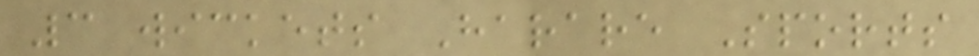3 wickets Harare Sports
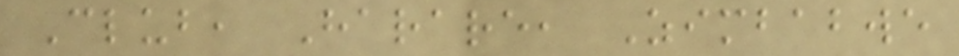Club, Harare, Zimbabwe
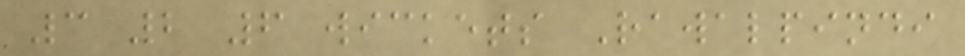3 2 6 wickets Rawalpindi
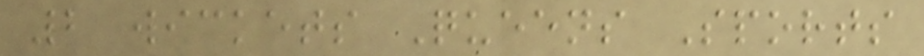2 wickets Queens Sports
